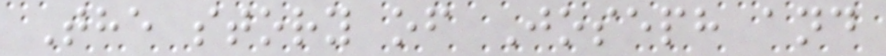The story of Joseph and
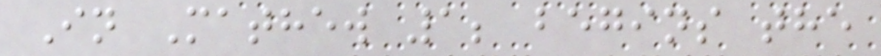In Mathew 1; begins the
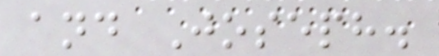and Joseph.
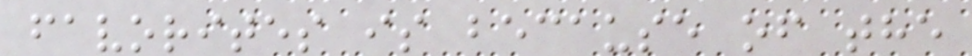favorites is because of the
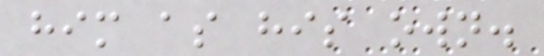him as his own.
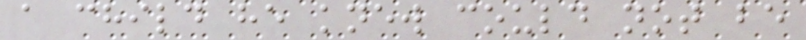a child he knew could not be
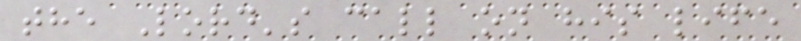the Lord's call on his life
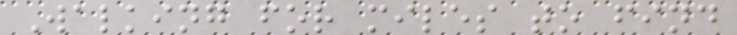Walking for miles to find
